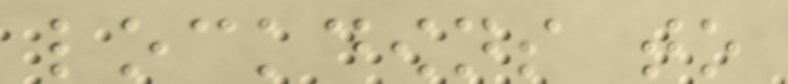lockdowns to
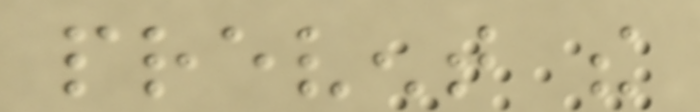prevent the
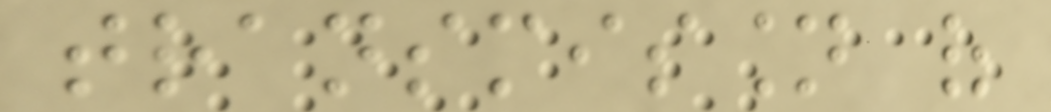transmission of
